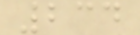234
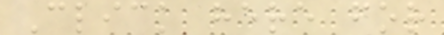Click here for
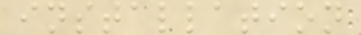installation
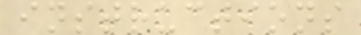instructions
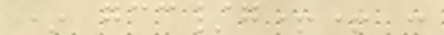* gcc/g++ :
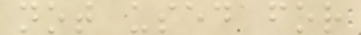not used for
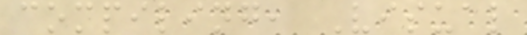compiling, Visual
